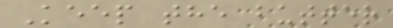Keep the butter
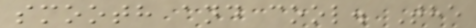smooth and cool. The
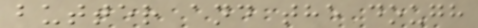butter and the dough
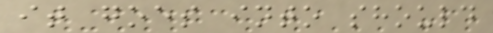it goes into should
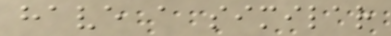have a similar
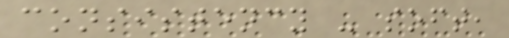consistency - soft,
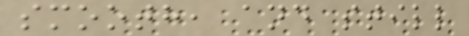smooth, and still
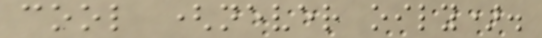cool (never oily).
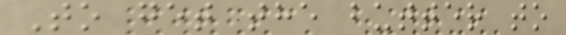To get the butter to
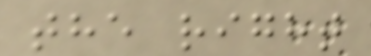the right
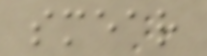smear
